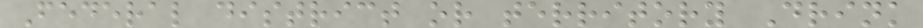Federal district or territory Drink
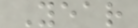Year
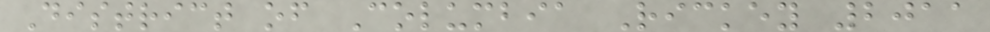District of Columbia Rickey 2011
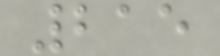215
